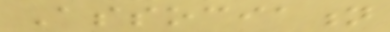Association
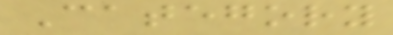Category
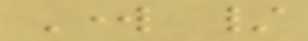Work /
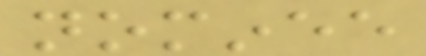nominee
